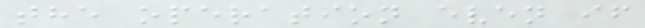the operation even if
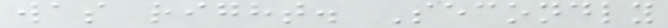was right. Secondly
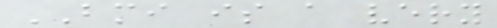BMI is a very
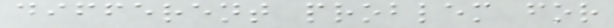different problem for
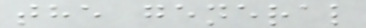the general
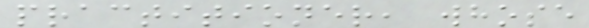practitioner, whose
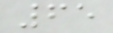65
